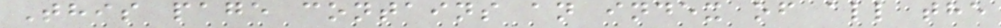This page contains an index of all the
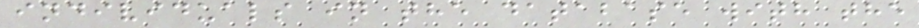individuals in the database with the
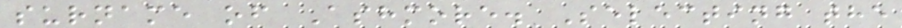surname of Ashmore. Selecting the
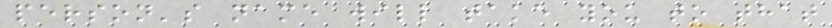person's name will take you to that
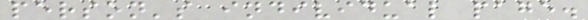person's individual page.
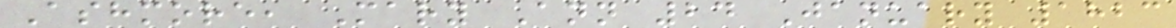Ashmore, Mary Ann 24 January 1823
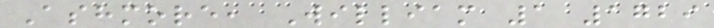Ashmore, William 1 1729
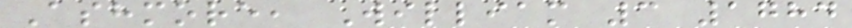Ashmore, William 3 1784
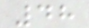48
